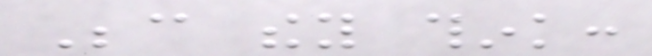Because they think:
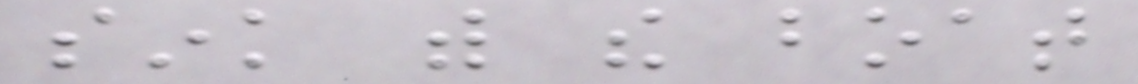sink with the boat
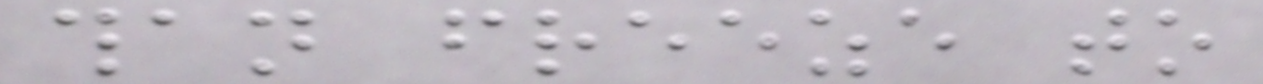than freeze to
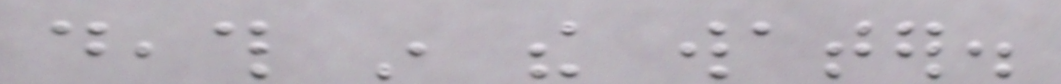death in the water.
